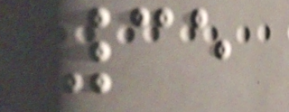35
